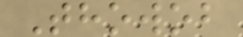Thowob
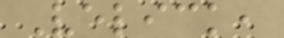Velick,
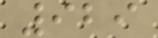929
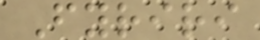Fyriri
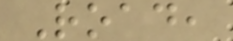Road,
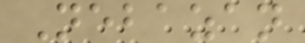Nebazan
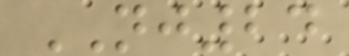NJ24
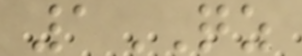1QZ
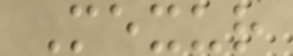Mexur
